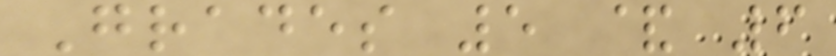Grades 5 & 6
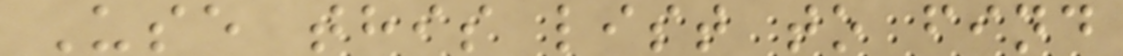Use this list to find
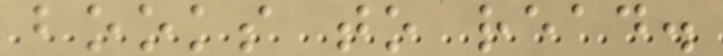books to read.
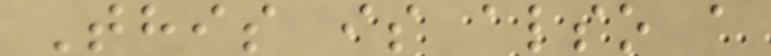This is also a
